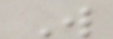W
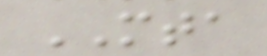MTA
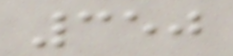350
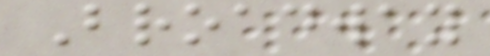Broadway
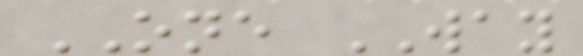ONE WAY
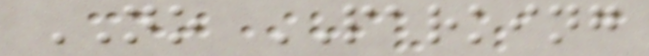NO PARKING
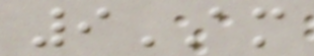9AM
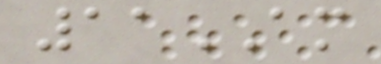11AM
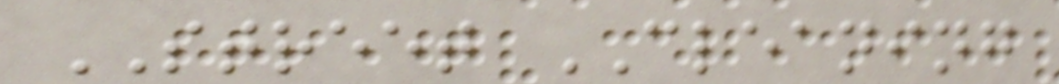STREET CLEANING
